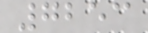7253
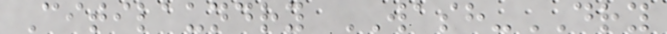Citilaundry WASH-DRY
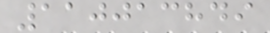110013849
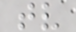tv
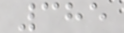385
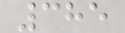385
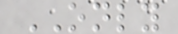ONLY
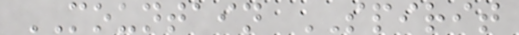MOUNTAIN SPIRIT
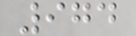974
